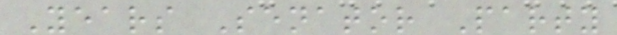Years Senator Party
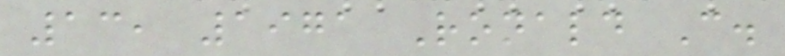13, 1971 Ronald C.
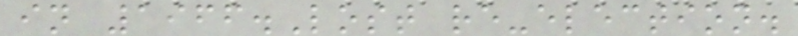in 1966.Lost re-election.
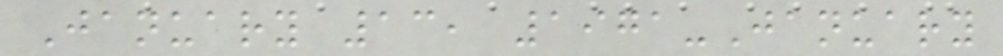January 13, 1971-January
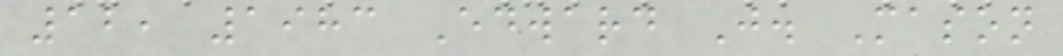12, 1983 Edward J. Mason
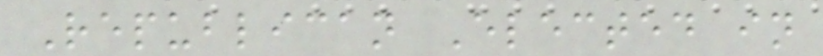Republican Elected in
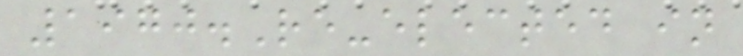1970.Re-elected in
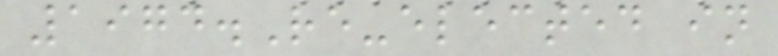1974.Re-elected in
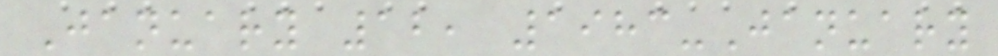January 12, 1983-January
